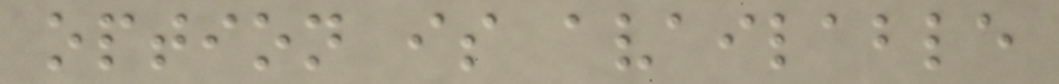option is available
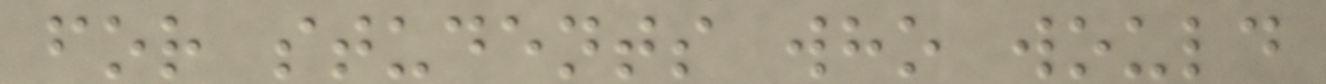for students who would
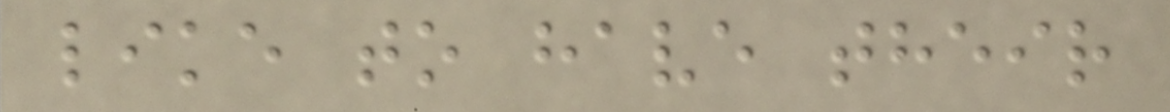like to have their
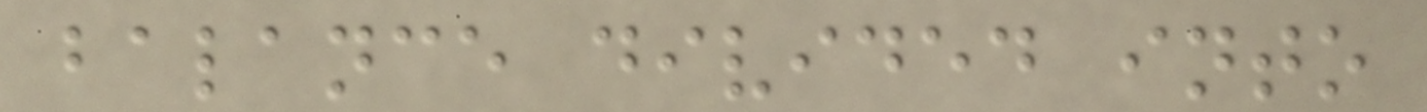balance divided into
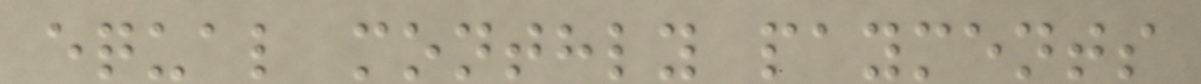equal monthly payments
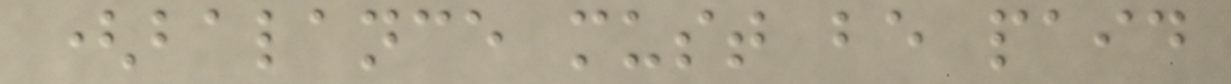(balance must be paid
